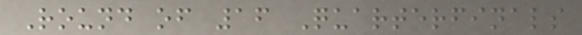Round of 16 Quarterfinals
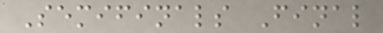Semifinals Final
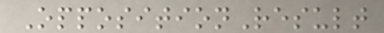OppositionResult
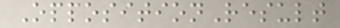OppositionResult
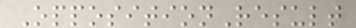OppositionResult
